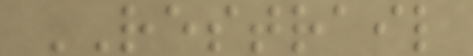RESTRAIL
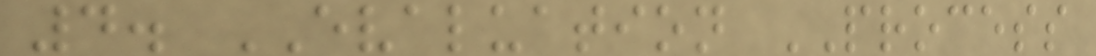4. EVALUATION PROCESS
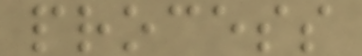process
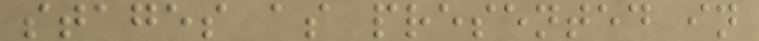stages as presented in
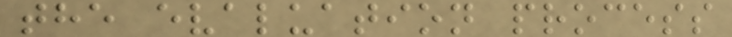the evaluation process
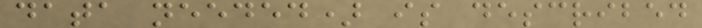data needed) is described
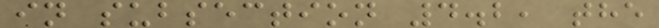in subsection 4.2, the
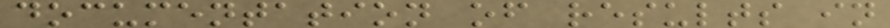documentation of results in
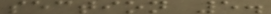section 5.
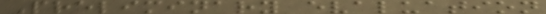Preliminary evaluation
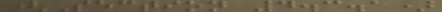(Section 4.3.1)
